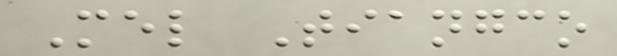Mel Tiangco
